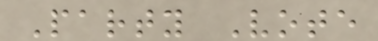Party Vote
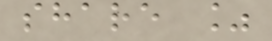share %
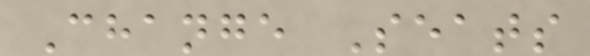Change Seats
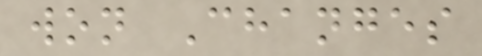won Changes
